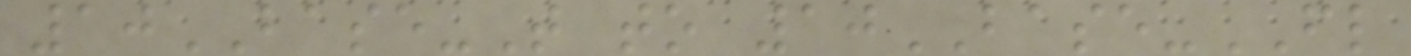10BASE-T to 10BASE-FL
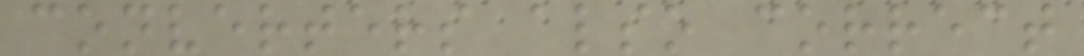converters also correct
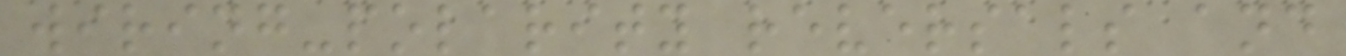wiring-polarity reversals and
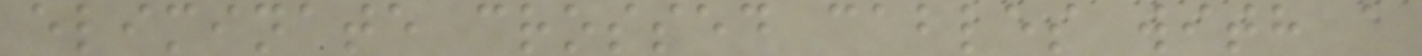eliminate crossed cables with a
